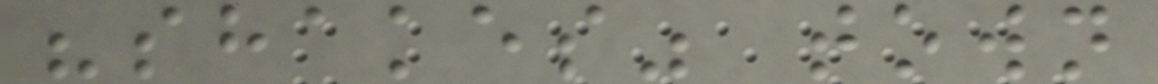"shakes" town
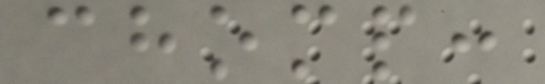chomp:
